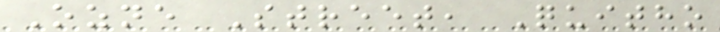Ozne Street, Quitho
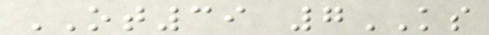OT39 7KS
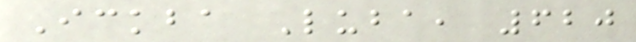Ickba Luba, 620
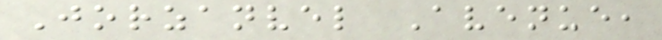Jorzanvel Avenue,
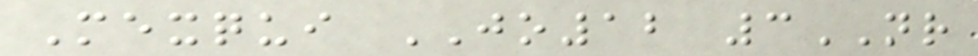Mexqui JO12 3NR
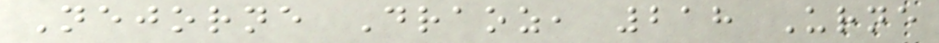Nejorne Draoz, 218 Urne
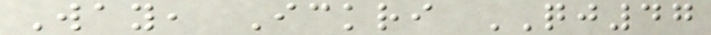Way, Ickri QJ47
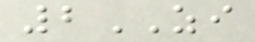2ZI
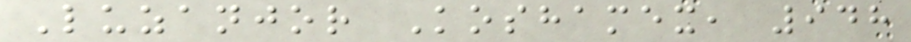Luzanjor Koshamex, 948
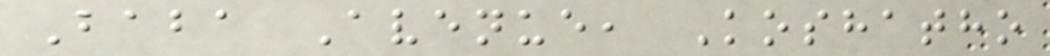Baba Avenue, Koshatho
